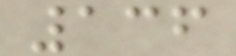136
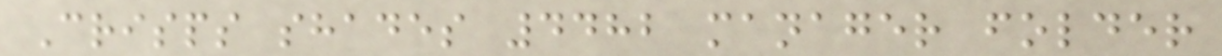Crisps shades 4482 manager folder
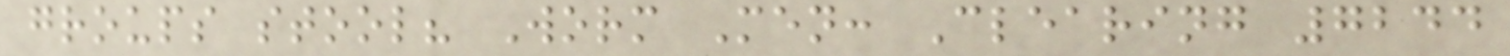groups stool? Worm Men: Clearing 7244
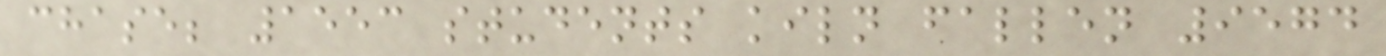chase; 1553 students kiln fallen 9574
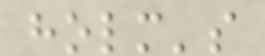holm's
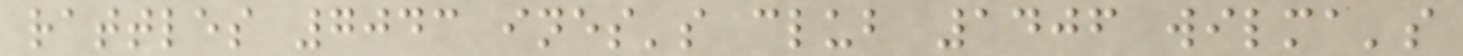rattles 7043 ines's club 1406 wilma's
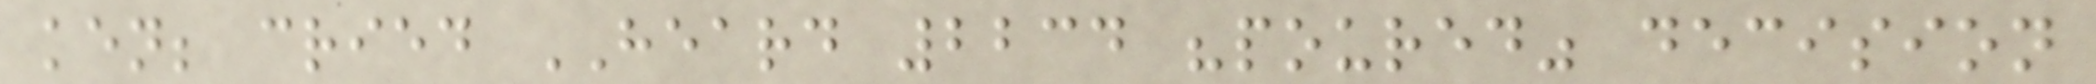ken; cried HEARD 2234 "poured" decision
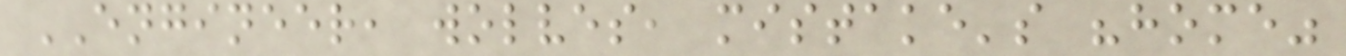ENGINEER, wolves, mistake's "home"
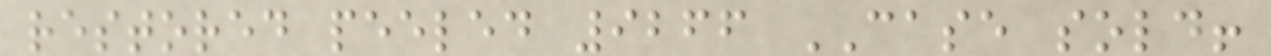restored peeled 9266 CASE sold!
